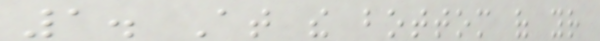1. At the bottom of your
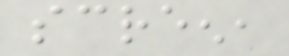screen,
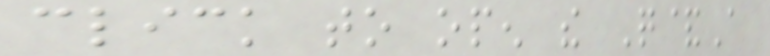click to open the Q&A
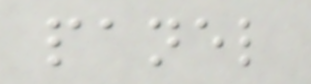panel
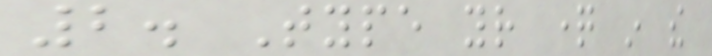2. Type your question in the
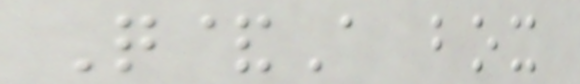Q&A box
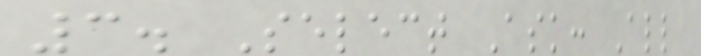3. Select Ask: All
